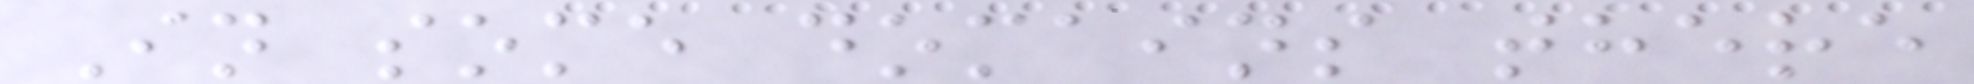In some domains there
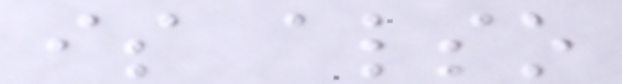is also
